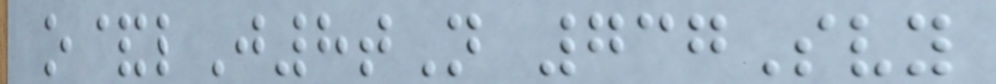o&lJ8tN 737Svy
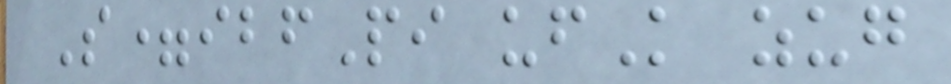S=ibfPi ufK zug
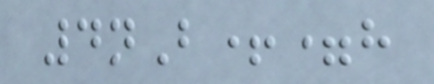4nB+=h
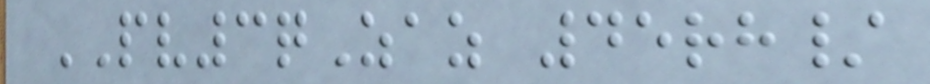PV3qZaz 45rh/
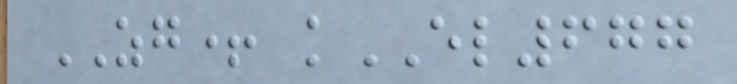ZG+ kEL677
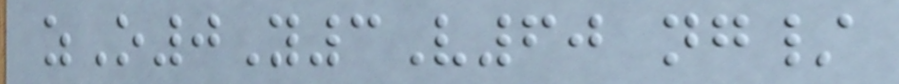zO0Y3V60 ng/
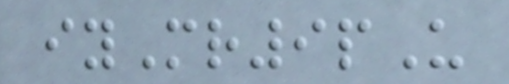iyMr9pU
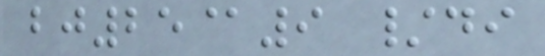bj25@9 /di
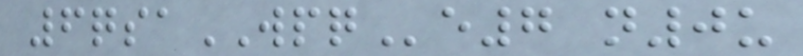6qsaWPQe7 n0u
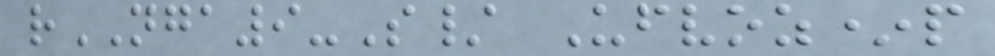rNGA9-S/ Ufvoz*p
